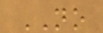NO
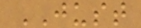JUST
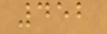452
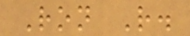Ron R.
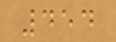454
